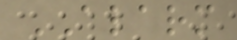ALARM
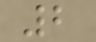2
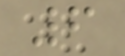6
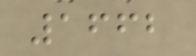1662
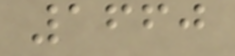1660
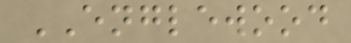ENGLEWOOD
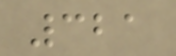321
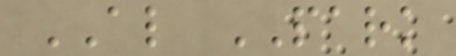AL PARK
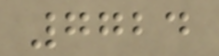7724
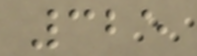325
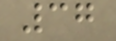37
